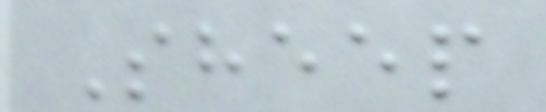Sheep
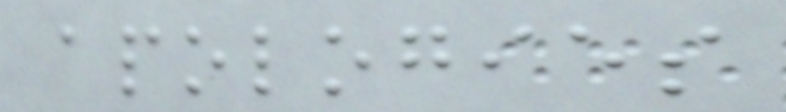apologies
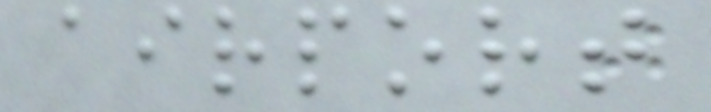airport
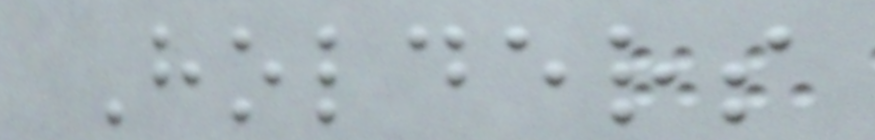Holders
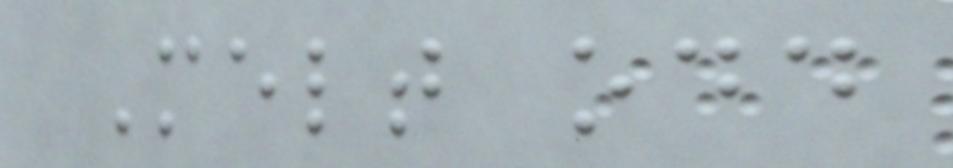Melt odd
